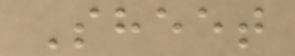Sheet
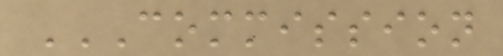COMMISSION
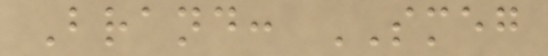Brand: SMEG
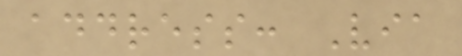address: Via
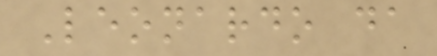Leonardo da
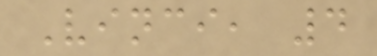Vinci, 4
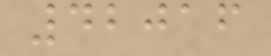42016
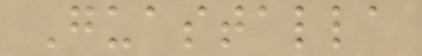Guastalla
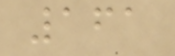161
